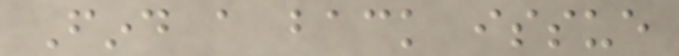Find a back issue
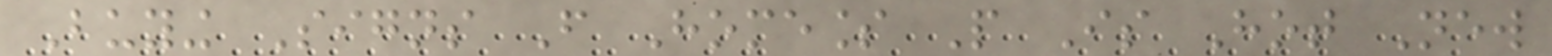Buying Signs From Homeless People Is Hot New
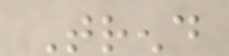Trend
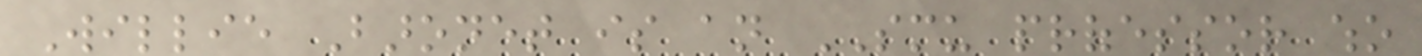Willie Baronet is an SMU professor who
